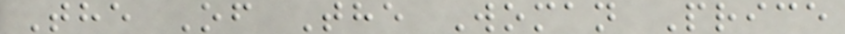The Of The Woman Price
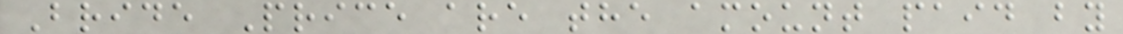Bride Price are the amount paid by
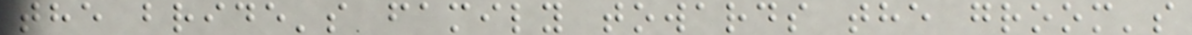the bride's family towards the groom's
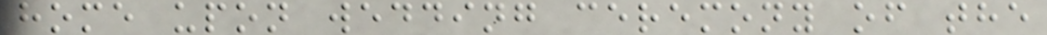home upon wedding ceremony of the
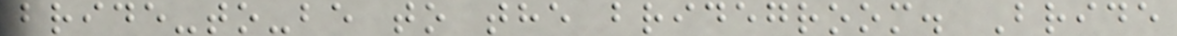bride-to-be to the bridegroom. Bride
